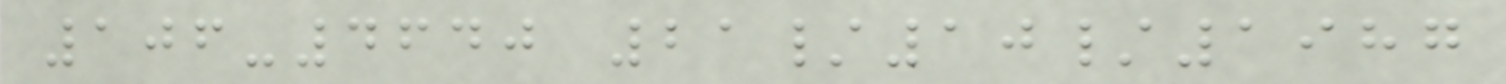106-4640 21/10/1987
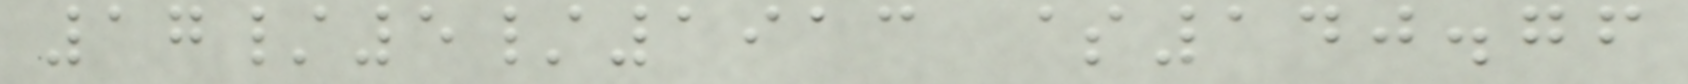17/5/1913 $140.76
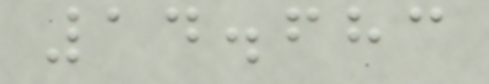14.683
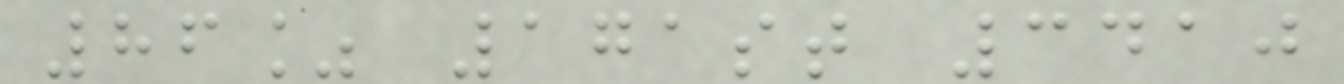86% 171st 3410
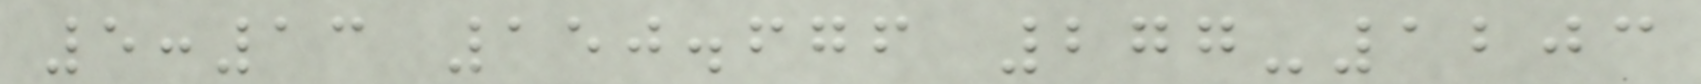5:13 150.676 277-1203
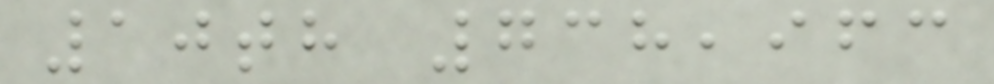10th 738,963
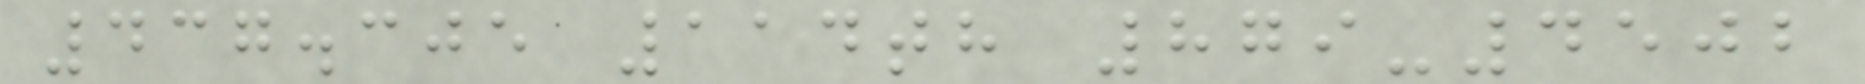437.305 114th 879-4502
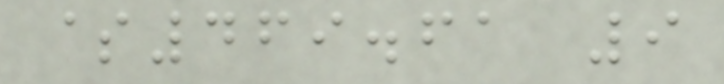$469.61 9
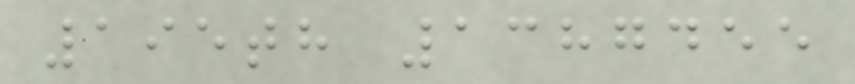195th 1387455
